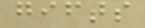gifts
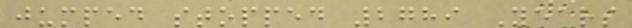jumped stopped 2789 Years
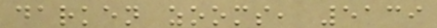darken zooms, 5139
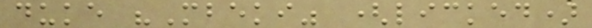duke "Mbeki" (licked)
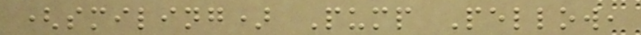(smiling) Pump Pellow,
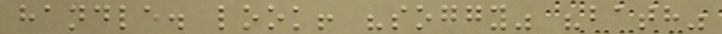handle. look! "soggy" "bath"
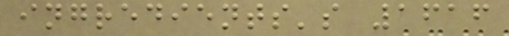ingredients's 1616
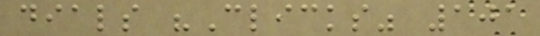dials "Clicks" 101
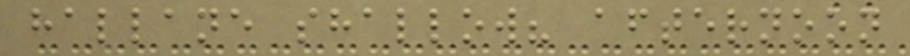hallane shallow? afternoon
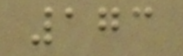173
